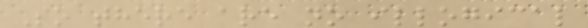So there are no illogical
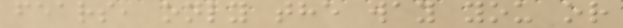fears, only the way you or
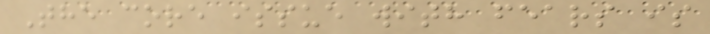The core issue with fears is
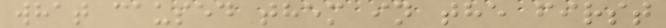what caused them in the first
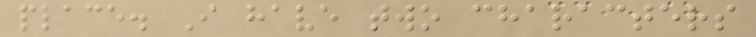place. I have two characters
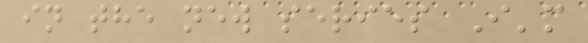in the new series I'm
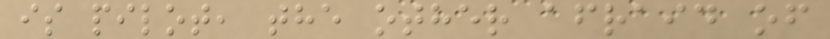is pilot, the other afraid of
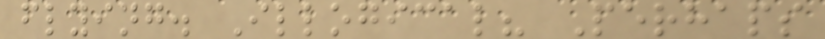flying. Illogical? Perhaps
